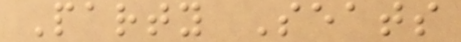Party Seats
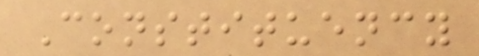Constituency
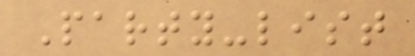Party-list
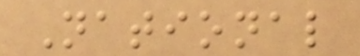National
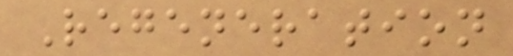Regeneration
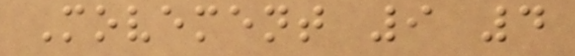Movement 9 4
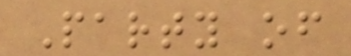Party of
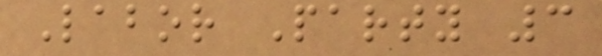Labor Party 3
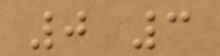0 3
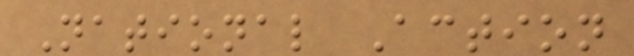National Action
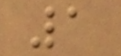1
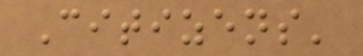Citizens'
